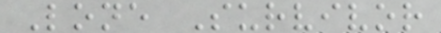Lone Survivor
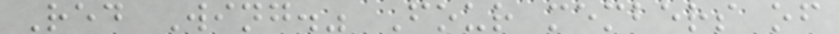Red Wing." Four members of
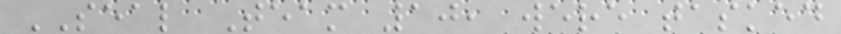SEAL Team 10, were tasked
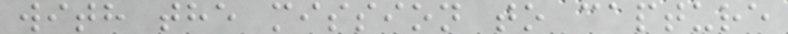with the mission to capture
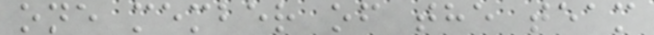one member of the team
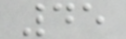45
